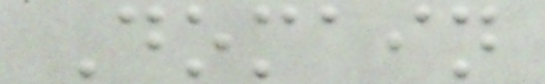Domain
